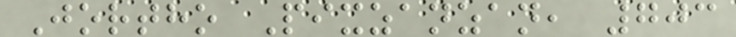Jortho Pixzanzan, 703
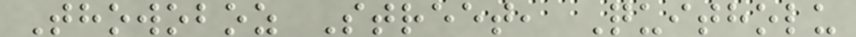Thowoboz Street, Quitholu
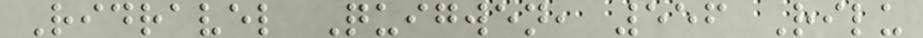Ridravel Quigwen, 556 Rilu
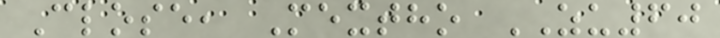Close, Mextho ZU60
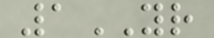1YR
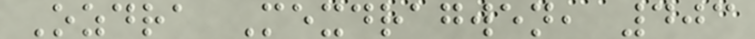Ozdra Mexdragwen, 403
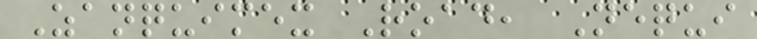Zanquimex Road, Nequi
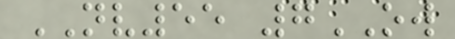NV55 7OW
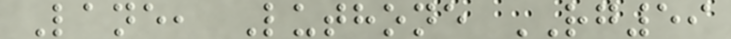Lane, Luthone RG59
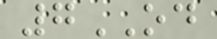7OD
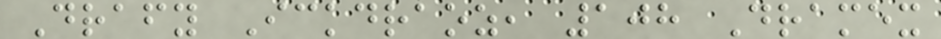Drafy Ickdraoz, 108 Dramex
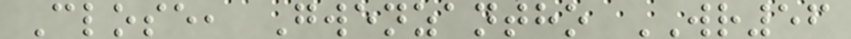Close, Gwenzantho WR56
